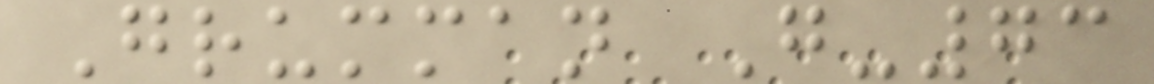Grumman G-73
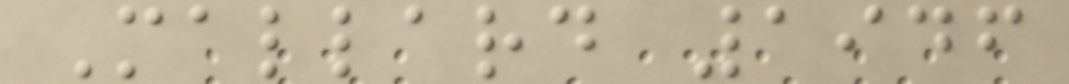Mallard 1946
